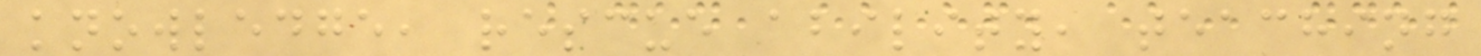knowledge, rescue ability, teaching
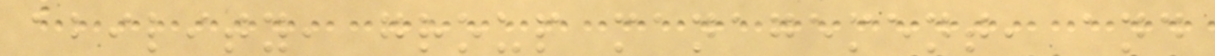ability, group management, and
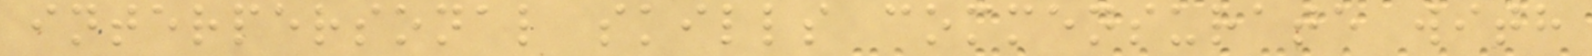interpersonal skills commensurate with
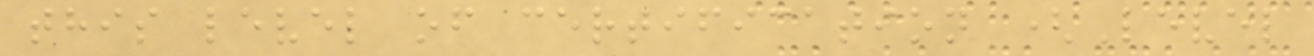this level of certification (Level
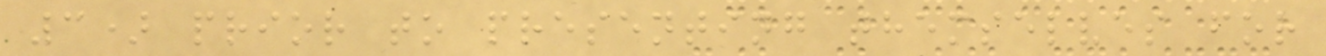3) prior to presenting themselves for
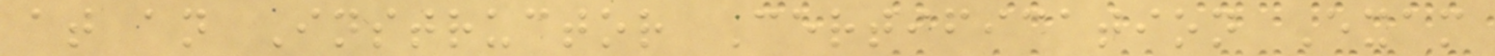at an Instructor Certification Exam
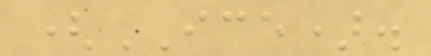(ICE).
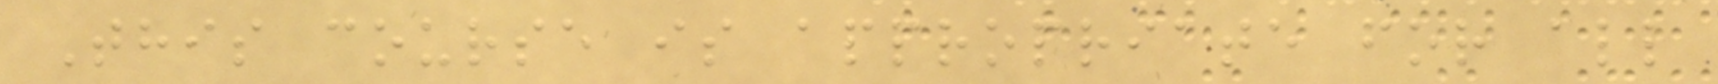This course is appropriate for all
